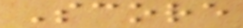Score
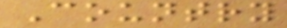Country
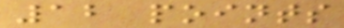12 points
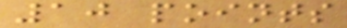10 points
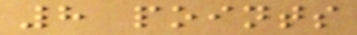8 points
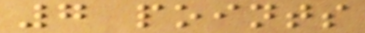7 points
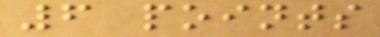6 points
